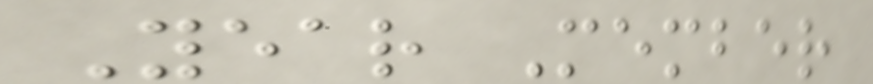Year Member
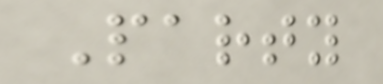Party
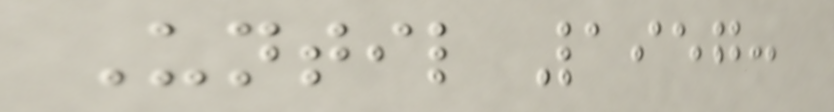Until 1957:
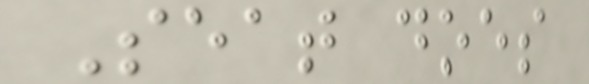Seat does
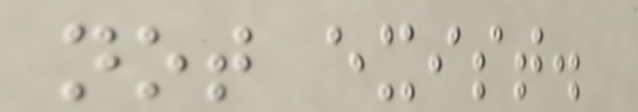not exist.
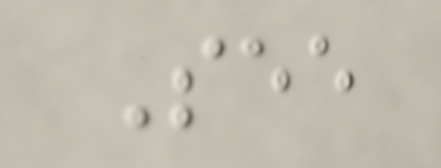See
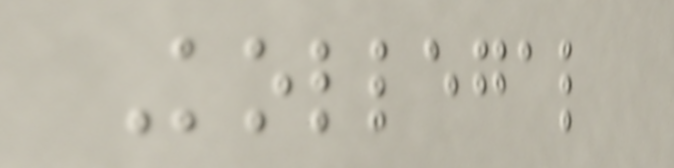Kollegal
